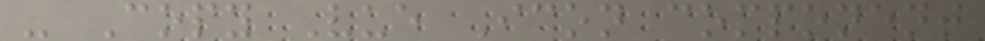- Copy Vue Icon component
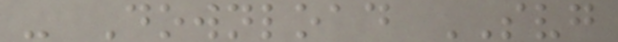- Download SVG
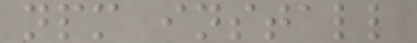npm install
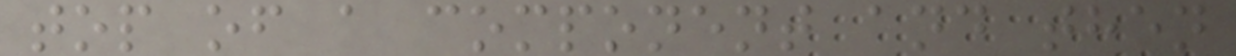top of a component and then
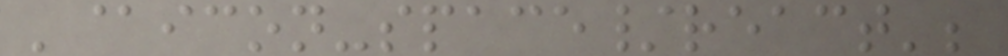'@icon-space/react';
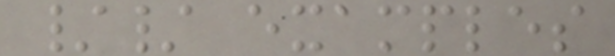// examples
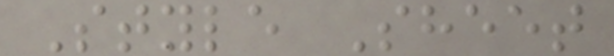Style Sheet
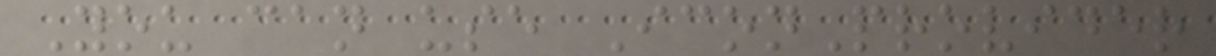You can use IconProvider
